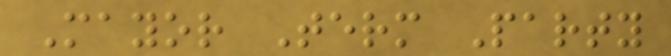Mayor Term Party
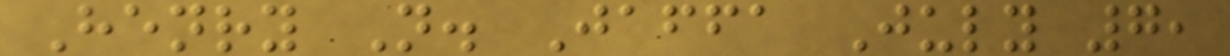Henry N. Jaffa July 7,
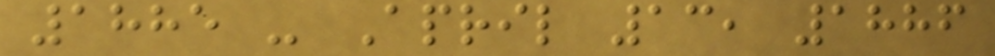1885 - April 13, 1886
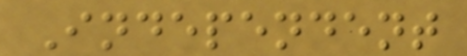Independent
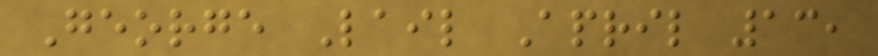George Lail April 13,
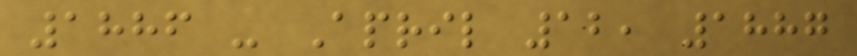1886 - April 12, 1887
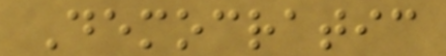Democratic
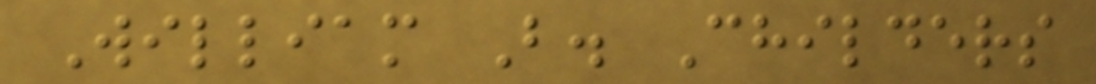William B. Childers
